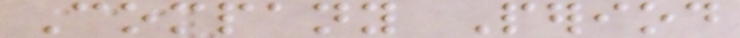Company Period
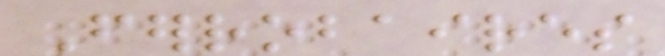Ferrobaires
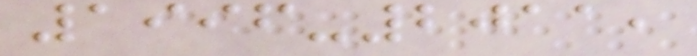1996-2011,
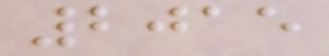2015
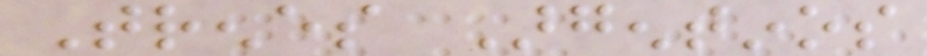Trenes Argentinos
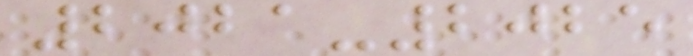2021-2025
